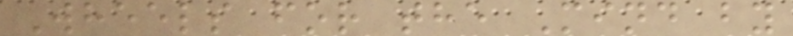Wheels for the Mind by
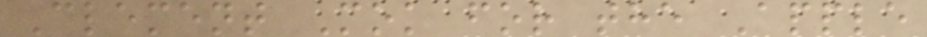Clement Mok for the Apple
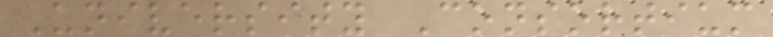University Consortium
